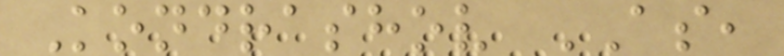Kondrashov AS,
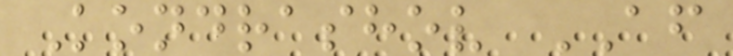Kondrashov AF
